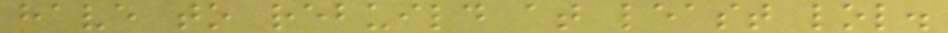have to rebuild at least lol.
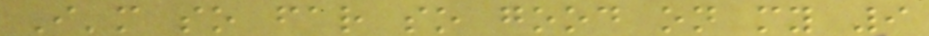I'm so far so good on my 9
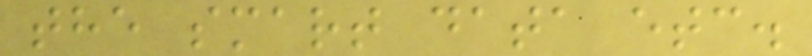the smart data etc.
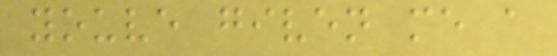youve given me a
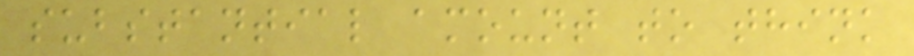substantial amount to think
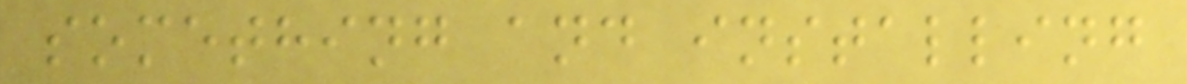something and installing
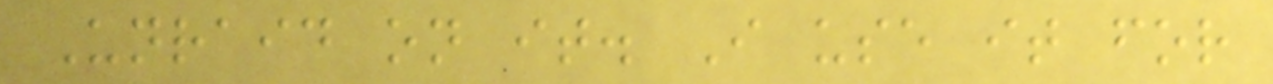Unraid on it. I use it for
